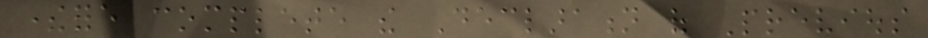therefore complete the Declaration of Previous
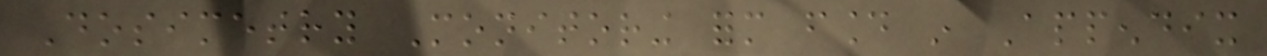Dosimetry Monitoring form found in Appendix
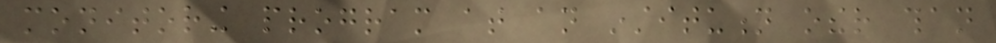monitoring program at an institution other than
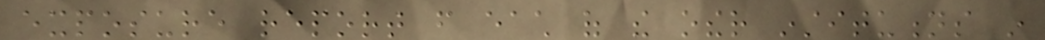exposure report from each of the other institutions in
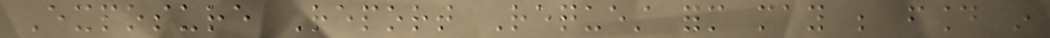Exposure Report Request form may be found in
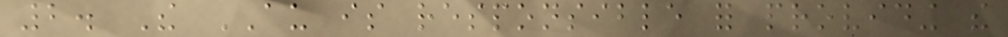2. The AU is responsible for providing the
